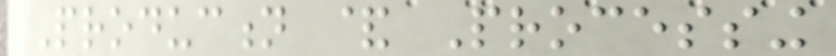Production & Processing
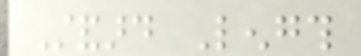Standard Length
